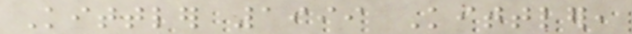Kittler 1999 Kittler,
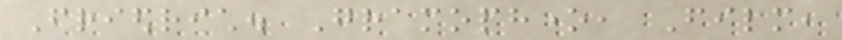Friedrich. Gramophone, Film,
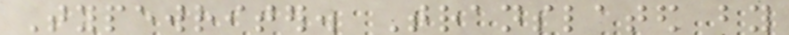Typewriter. Translated by
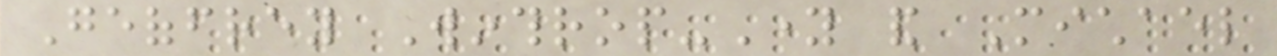Geoffrey Winthrop-Young and Michael
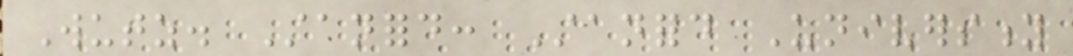Wutz. Stanford: Stanford University
